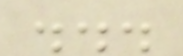...
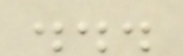...
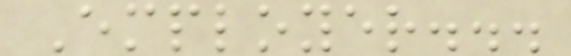Employer...
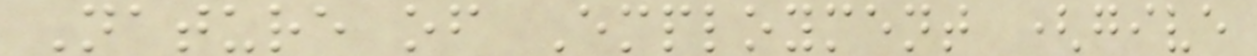Nature of Employment (give
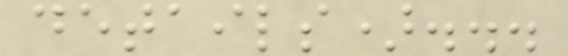details)...
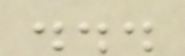...
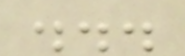...
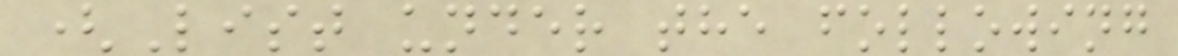(List under the following
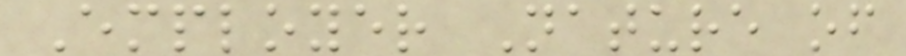Employer Nature of
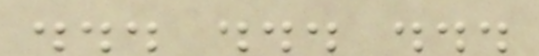... ... ...
